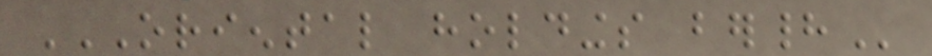ORIENTAL HOLDINGS BERHAD
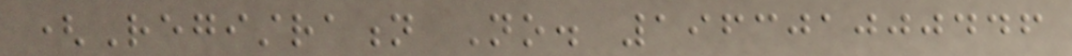(Registration No. 196301000446
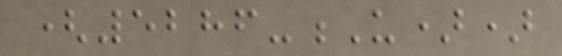(5286-U))
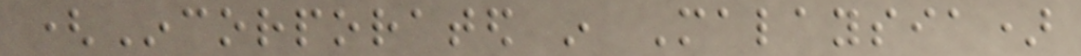(Incorporated in Malaysia)
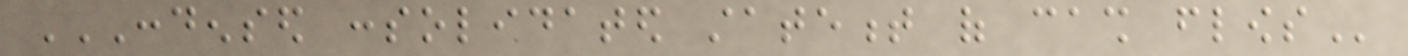CONDENSED CONSOLIDATED STATEMENT OF CASH FLOWS
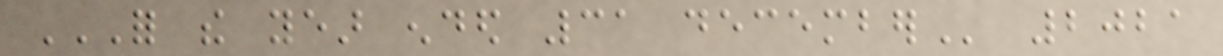FOR THE YEAR ENDED 31 DECEMBER 2021
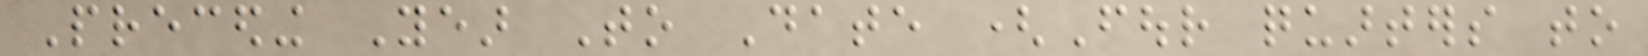Preceding Year To Date (Four quarters to
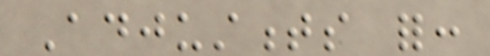Adjustments for:
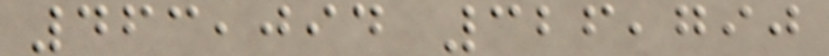463,094 326,790
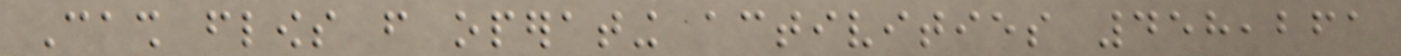Cash flows from operating activities 458,261
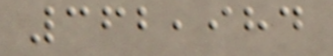362,984
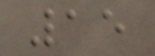15
